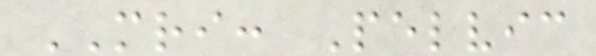MRI: Pelvic
